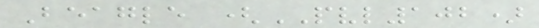Beagle (PVL102)
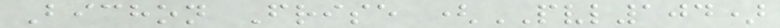Bichon Frise (PVL104)
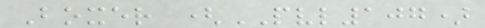Boxer (PVL107)
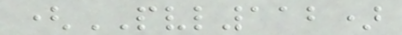(PVL112)
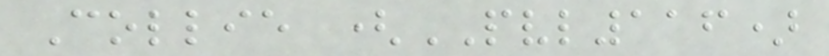Collie (PVL116)
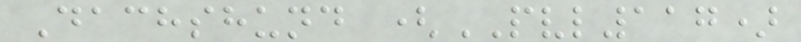Dachshund (PVL117)
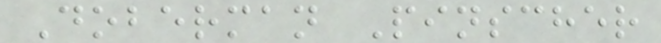Doberman Pinscher
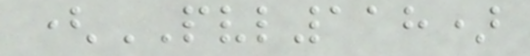(PVL118)
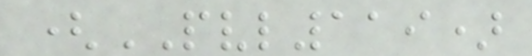(PVL119)
